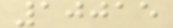10015
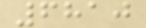6810
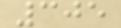305
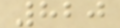820
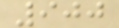900
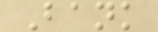Bank
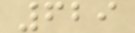629
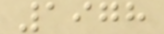1978
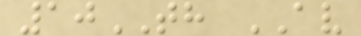10TH AV
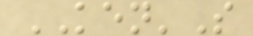KEN'S
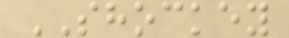SHOCKEY
